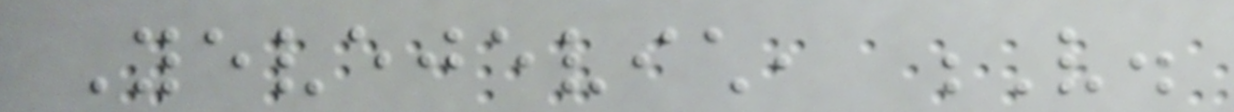Yevejevich, V.
